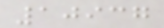10937
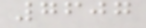7607
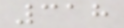318
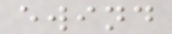ewind
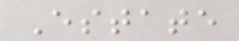Estate
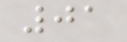01
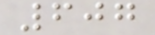607
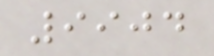9904
